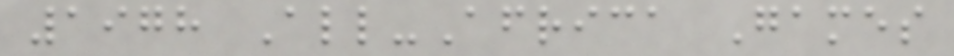1978 All-Africa Games
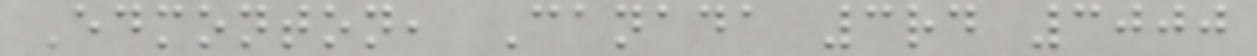Edmonton, Canada 3rd 3000
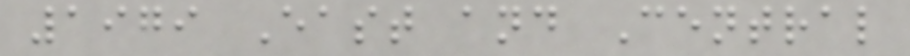1979 East and Central
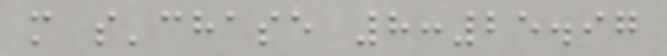m s'chase 8:25.97
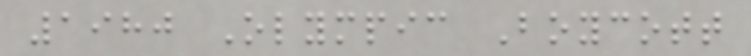1980 Olympic Boycott
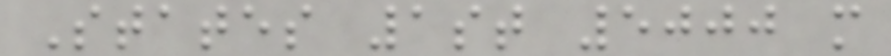States 1st 5000 m
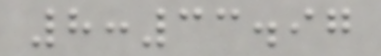8:33.97
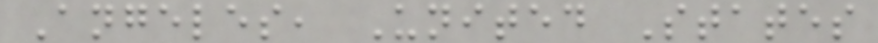Angeles, United States
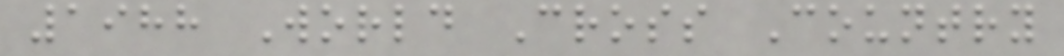1988 World Cross Country
